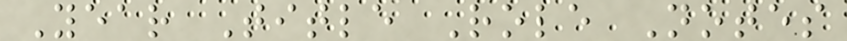Year Title Role Notes
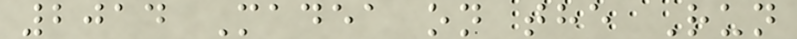2014 Madea on the Run
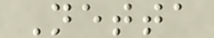Netta
